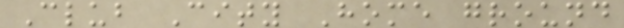Club City Home ground
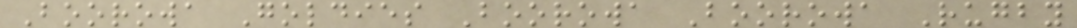Boorowa Goldies Boorowa Boorowa Rugby
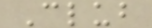Club
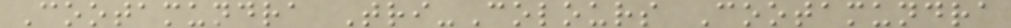Cootamundra Tri-Colours Cootamundra
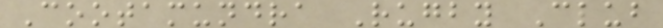Cootamundra Rugby Club
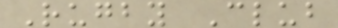Rugby Club
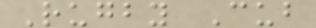Rugby Cub
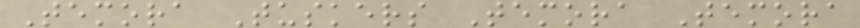Temora Tuskers Temora Temora
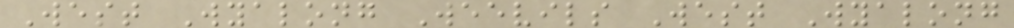West Wyalong Weevils West Wyalong
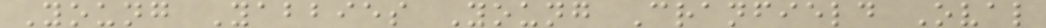Young Yabbies Young Cranfield Oval
